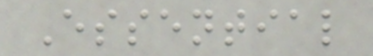Essential
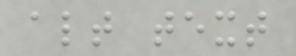alt text
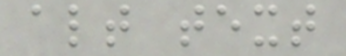alt text
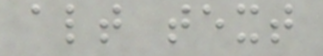alt text
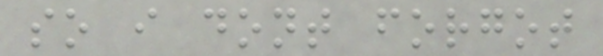so i dont forgot
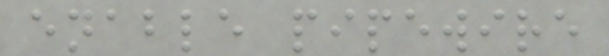enable pipewire
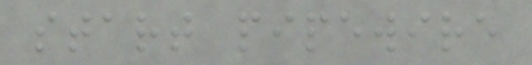start pipewire
